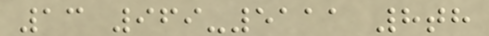13 969-5111 8th
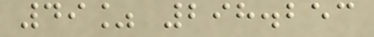49% 298.253
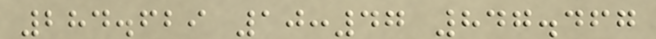284.629 10:47 847.467
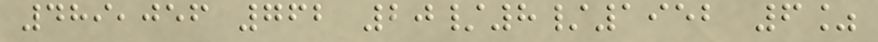489,056 762 20/8/1952 6%
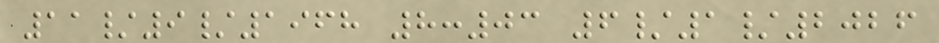11/9/1968 8:03 6/1/2026
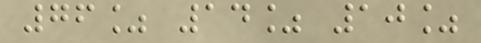76% 14% 10%
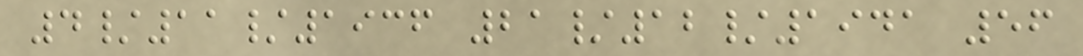4/11/1936 21/12/1941 56
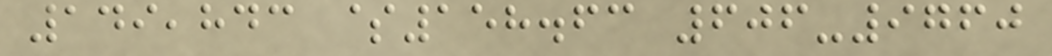149,843 $158.63 606-9760
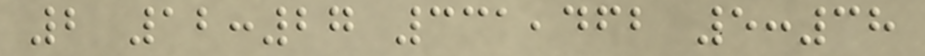2 12:27 331,462 5:38
